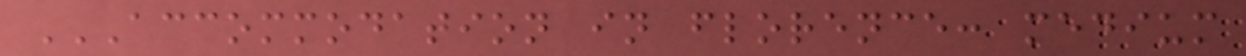ACCOMMODATION IN FLORENCE: MEDIUM
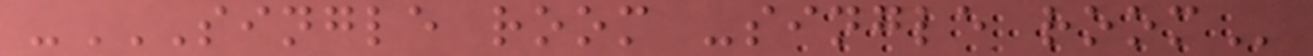-SINGLE ROOM -SINGLE ROOM
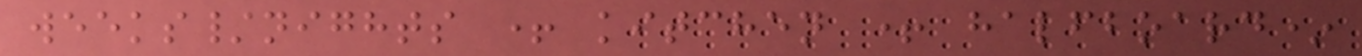weeks/nights + kitchen + halfboard*
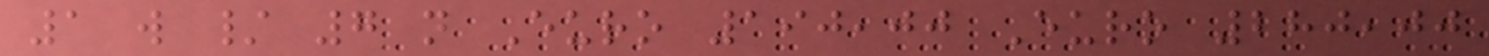1 w / 7 n Euro 190,00 Euro 280,00
